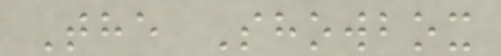The Showbox
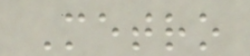Metro
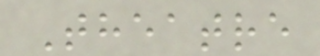Theatre
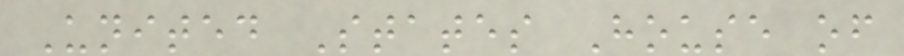United States House of
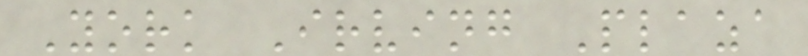York Irving Plaza
